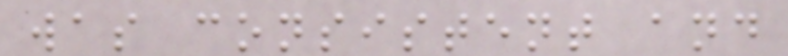was consistent and
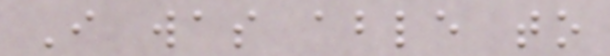I was able to
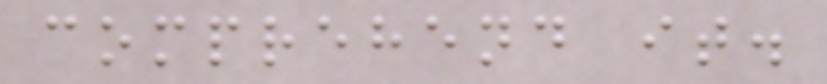comprehend it.
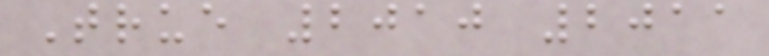True 2010 2011
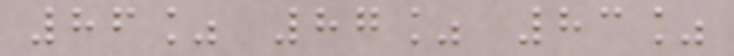86% 87% 83%
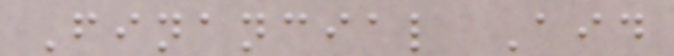Financial Aid
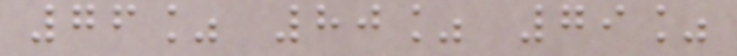76% 80% 79%
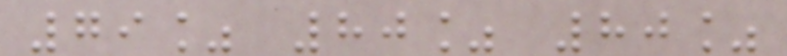79% 80% 80%
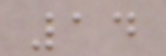14
